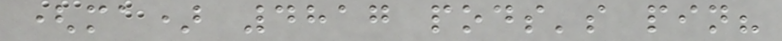(ma) 4817 pods's pin?
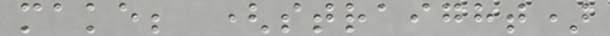make; (straight)
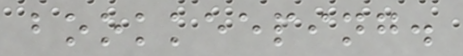bookkeeping.
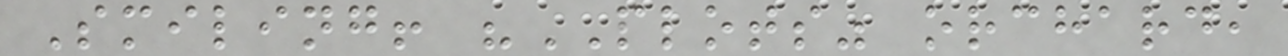Smiling! "PLOTS" orchard,
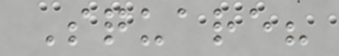Square?
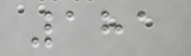181
